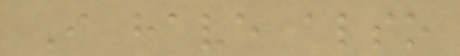I have also
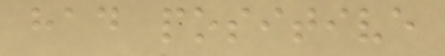had positive
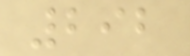292
